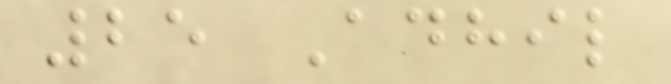25 Adhil
